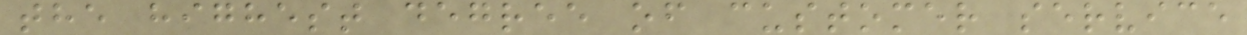the highest degree of customer service
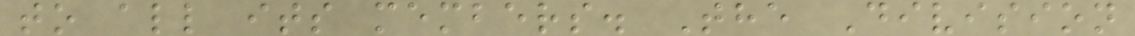to all its members. The Division
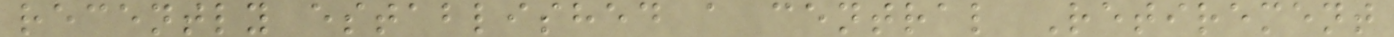recently established a central Retirement
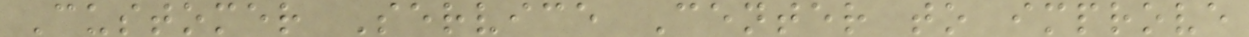Customer Service Center to improve
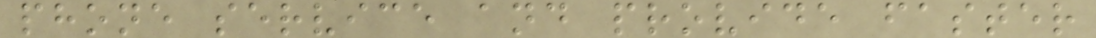phone service and provide faster
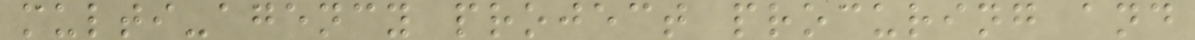multi-agency project procuring and
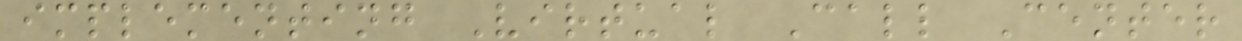implementing Virtual Call Center
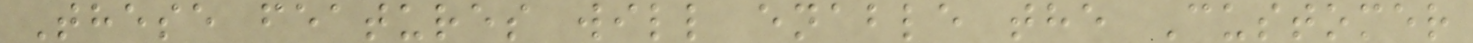These features will enable the Customer
